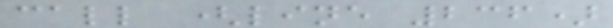call (line 236)
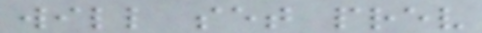will set prev
